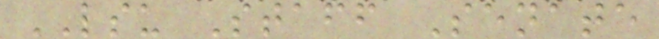LSU Staff Senate
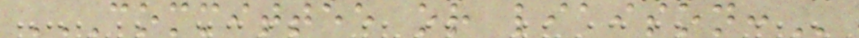COMMITTEE OR LIAISON:
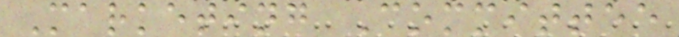Marketing Committee
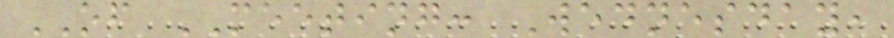OF MEETING: Wednesday,
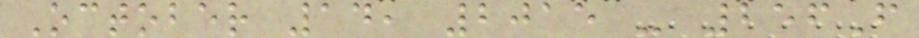October 14, 2015 - 256F
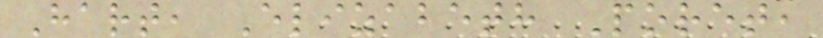Hart, Elizabeth Poret,
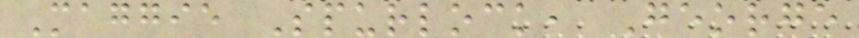Maggie Spurlock, George
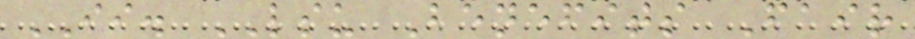II. LSU Benefits Fair
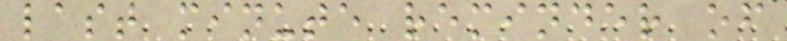last minute reminder of
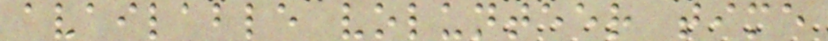available volunteer time
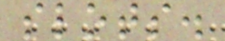slots.
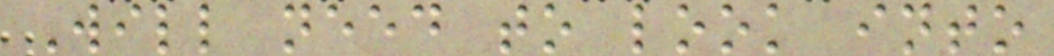Will need to look into
